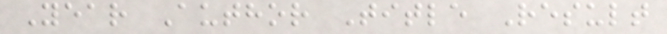Year Author Title Result
